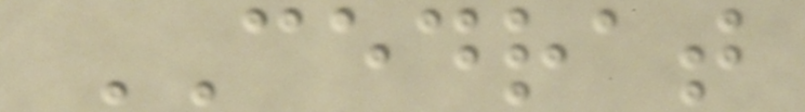CEDRAT
